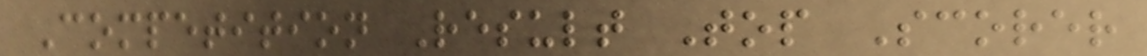Competition Result Top Scorer
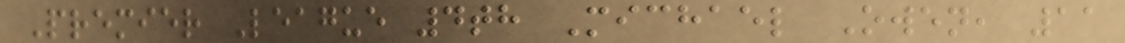Premier League 4th Michael Owen, 11
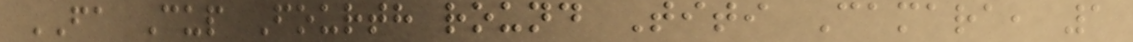FA Cup Fourth round Titi Camara, 1
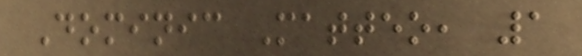Dominic Matteo, 1
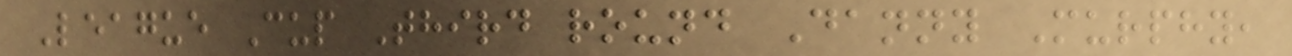League Cup Third round Danny Murphy,
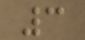3
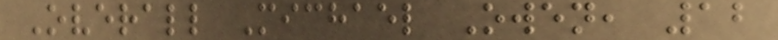Overall Michael Owen, 12
